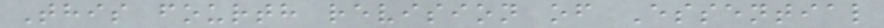This fourth revision of Essential
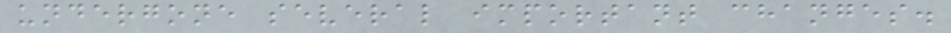undergone several important changes.
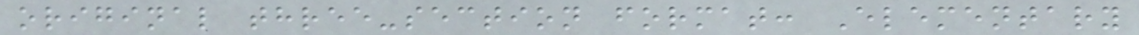original three-section format: Elementary
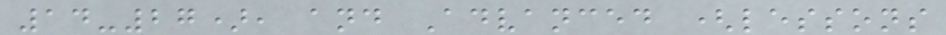14-27), and Advanced (lessons
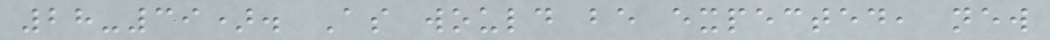28-39). As would be expected, new
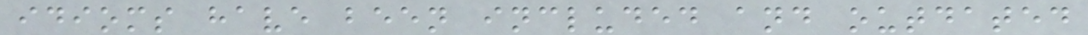idioms have been included and outdated
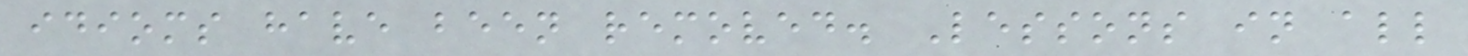idioms have been removed. Lessons in all
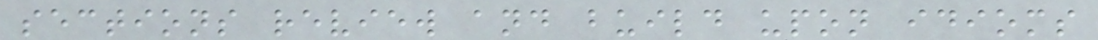sections review and build upon idioms
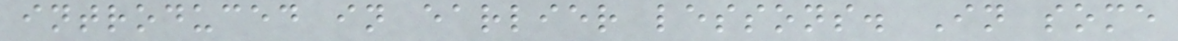introduced in earlier lessons. In some
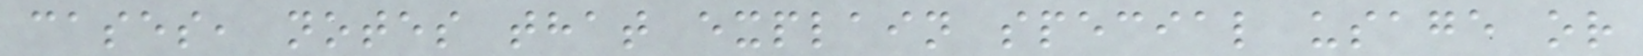cases, notes that explain special usage or
